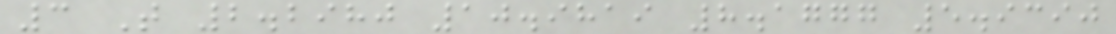3 T 2.2980 10.9819 8.1777 5.9390
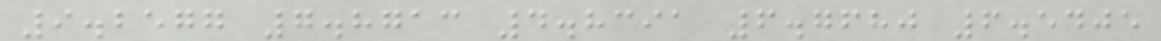9.2577 7.8713 4.8391 6.7680 6.5405
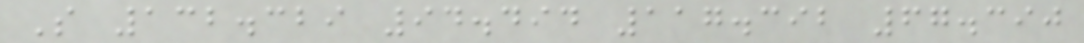S 132.329 94.494 117.392 67.390
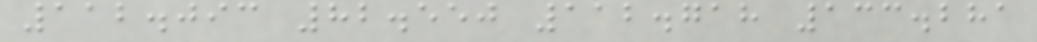112.093 82.550 112.718 133.281
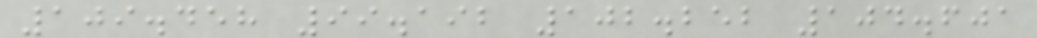109.458 99.192 102.252 104.601
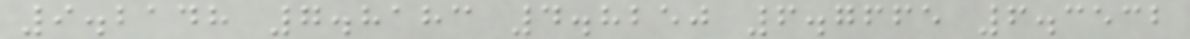9.2148 7.8183 4.8250 6.7665 6.3532
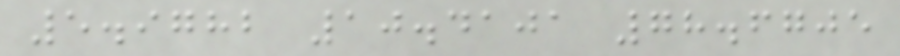5.9782 10.4101 78.6705
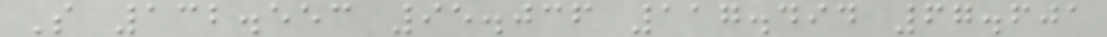S 132.553 95.036 117.494 67.601
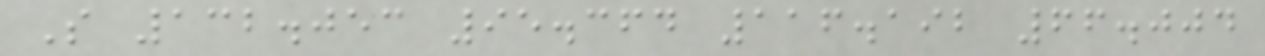S 132.053 95.364 116.192 66.004
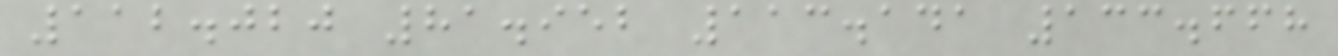112.020 81.952 113.141 133.668
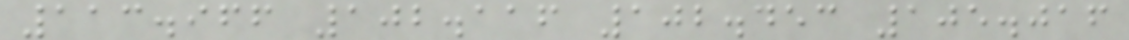113.966 102.116 102.453 105.016
